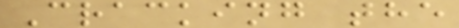Cracking the
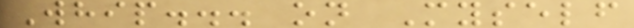Whip... on Myself
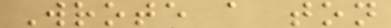Wrote a ton
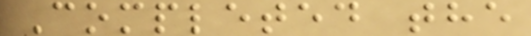Completed the
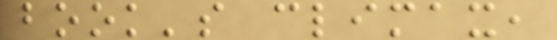book's climax,
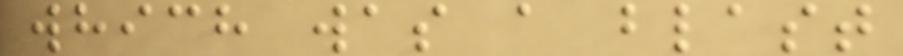which was a blast
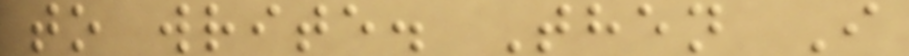to write. Then I
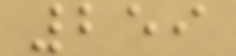259
